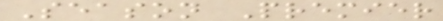Season Premier
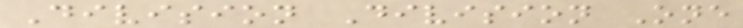Division Division One
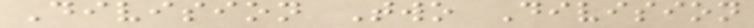Division Two Division
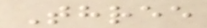Three
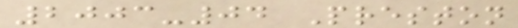2003-04 Preston
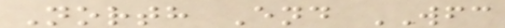North End WFC
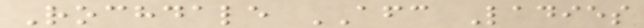Rochdale AFC Ladies
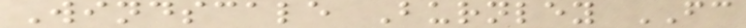Windscale Burnley FC
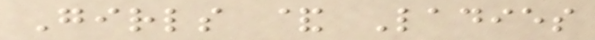Girls & Ladies
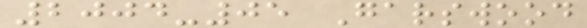2004-05 Garswood
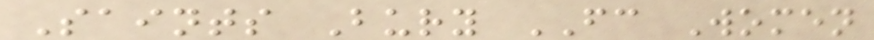Saints Bury FC Women
